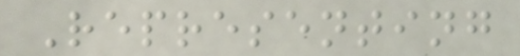Representing
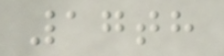17th
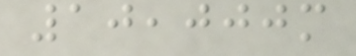10,000m
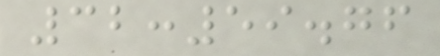32:59.76
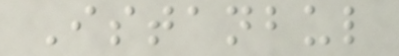Istanbul
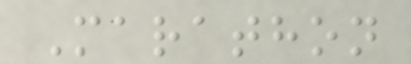Marathon
